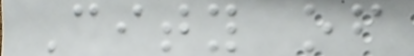City of
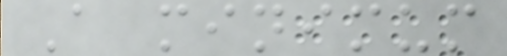A minimum
